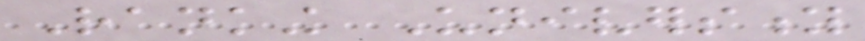Ranking University
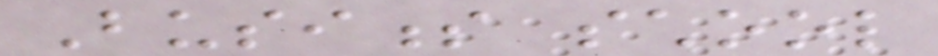Business school
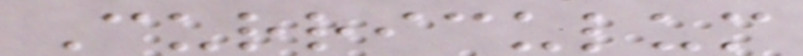Curriculum
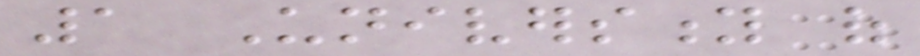1 University of
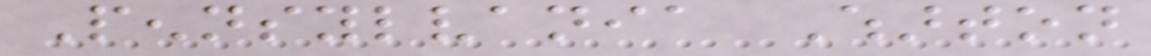Pennsylvania Wharton
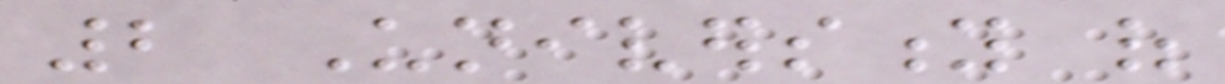2 University of
